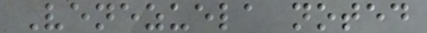Venezuela noted
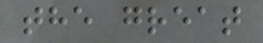the great
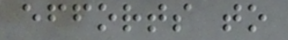efforts to
